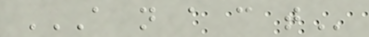A N A C T
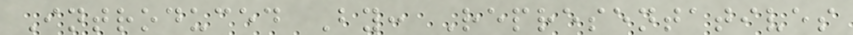Introduced By: Representatives
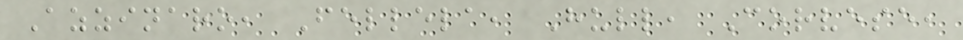Azzinaro, Fellela, Hull, Corvese,
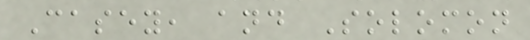Casey, and Solomon
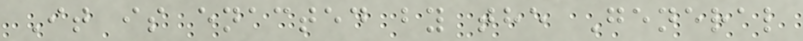It is enacted by the General
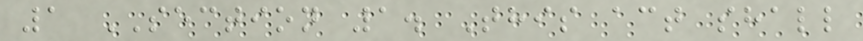1 SECTION 1. This act shall
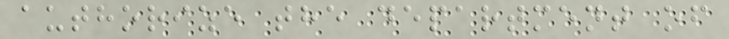authorize the department of
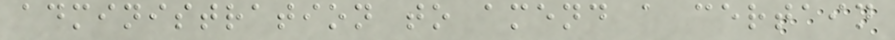administration to amend a certain
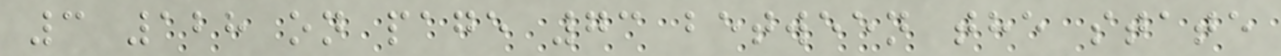3 128 on page 73 between the state
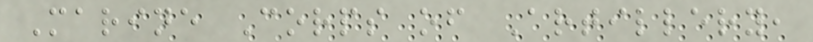Marine Corps of Artillery,
